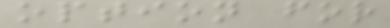option for
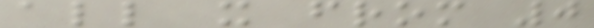all x from 0
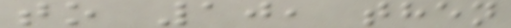to 10, then
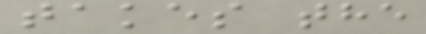takes the
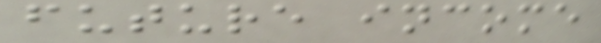future income
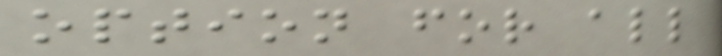option for all
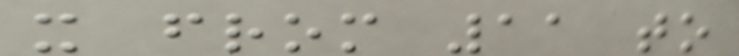x from 11 to
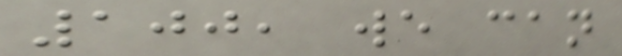100, we can
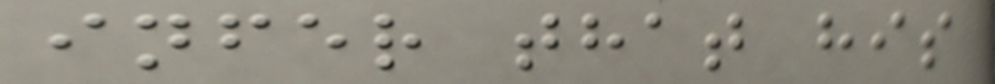infer that his
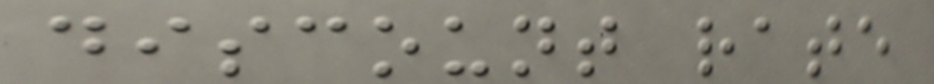discount rate
